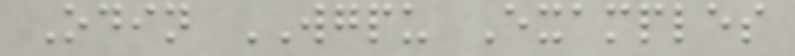Odin WGPU Examples
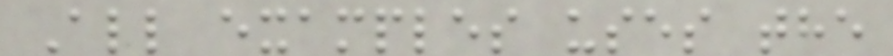All examples uses the
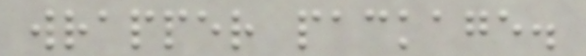wrapper package.
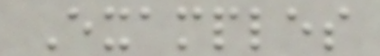Examples
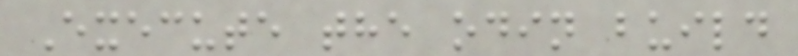Execute the odin build
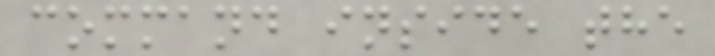command inside the
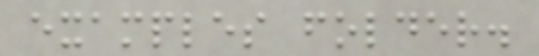examples folder.
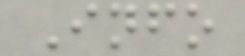Info
